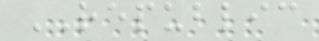REPUBLIC
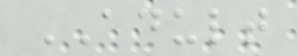ADULT
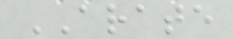ARATE
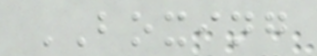BOXING
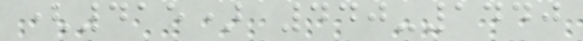(415) 440-1440
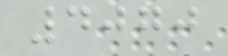4070
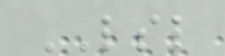LSL
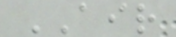AIR
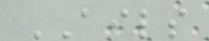AILS
